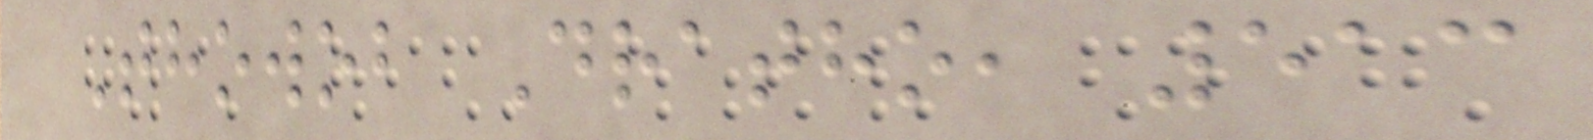Thowob Dratho, 513
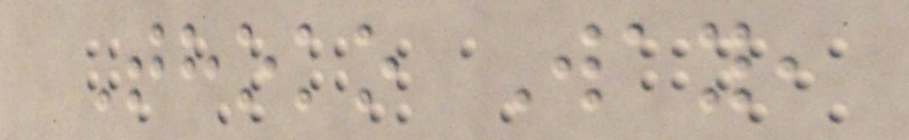Thoko Way,
